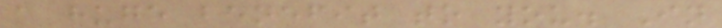a huge benefit to you. In
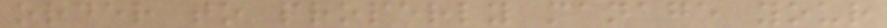order to properly manage your
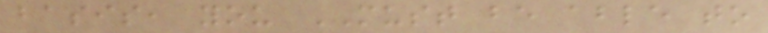basis, you MUST be able to
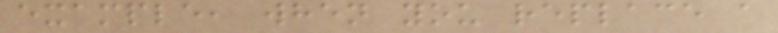example, when you replace a
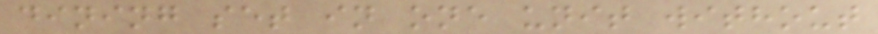dining set in one unit without
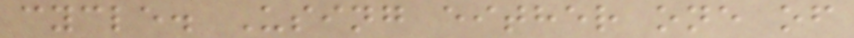cycle. Using either one of
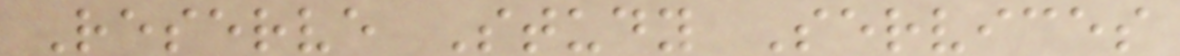Reserve Study Services
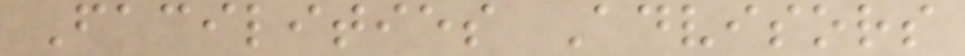Facilities Advisors
